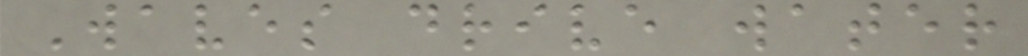Waves drive water
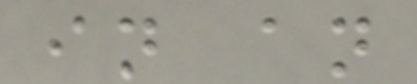in an
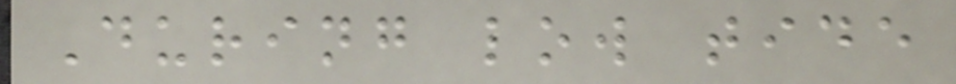During low tide
